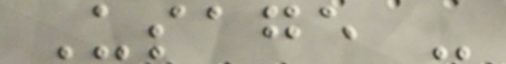Usage -
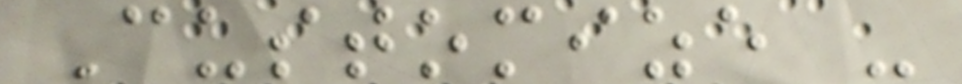Customize -
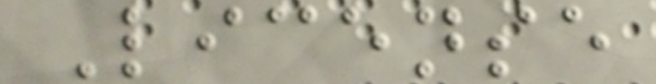License
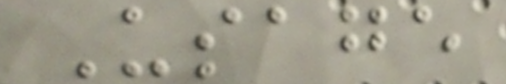Usage
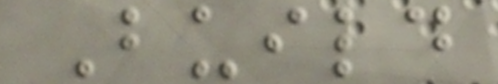Build
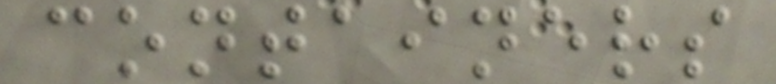containers
